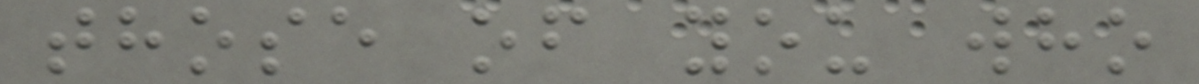those of you who
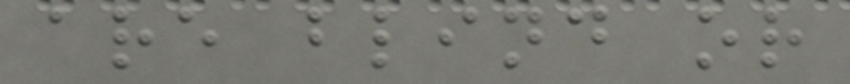are blind or
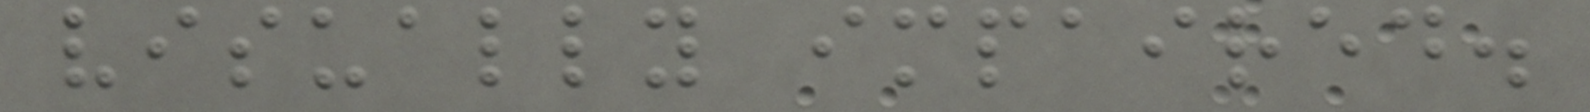visually impaired.
